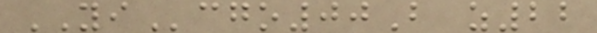YIcgo00B z22
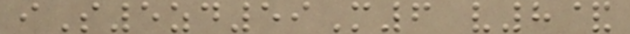iS5zd59M6 v8&
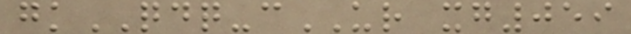gkQDQ-cUR xg059
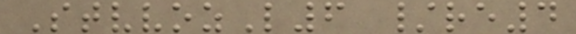StvvozL6 /re4
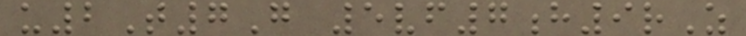u2T7G 5vf7h9rZ
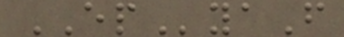EPyaF
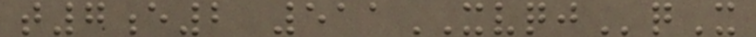t7e2 511XVQJqX
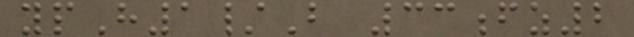ypH1/B 33fz2
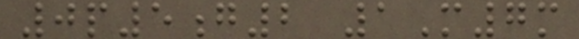0p5g2 1M7m
